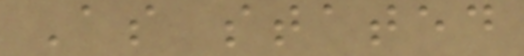As stated
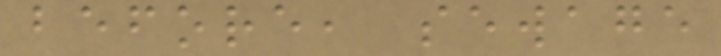before, sewage
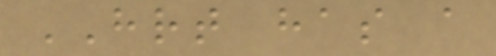HRT has a
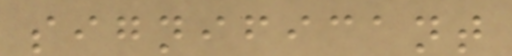significant
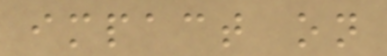impact on
